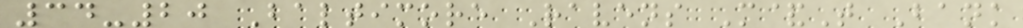34-20 Baltimore Ravens M&T Bank
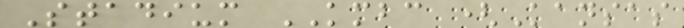Stadium KMBC (Kansas
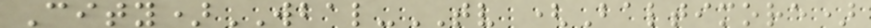City)WBAL-TV (Baltimore)
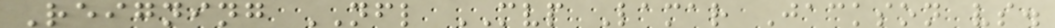Reigning NFL MVP Lamar Jackson vs.
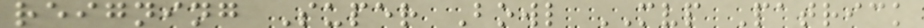reigning Super Bowl MVP Patrick
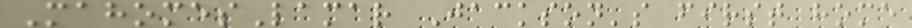MahomesLamar Jackson's first home
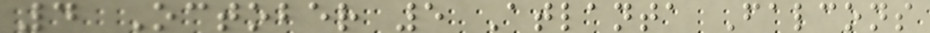4 October 5 Atlanta Falcons
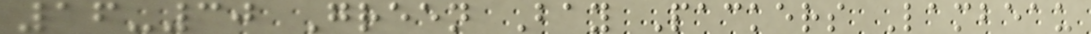16-30 Green Bay Packers Lambeau
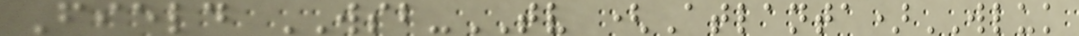Field WSB-TV (Atlanta)WLUK
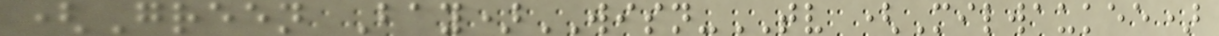(Green Bay)WISN-TV (Milwaukee)
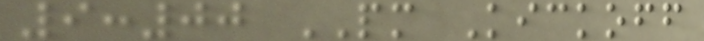9:00 PM Kickoff
